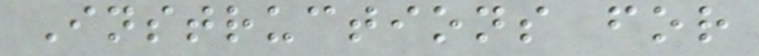Instructions for
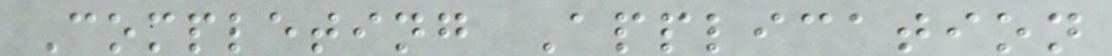Completing Application
